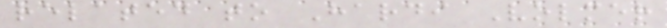related to Hardi Volmer
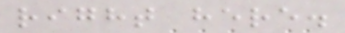right here.
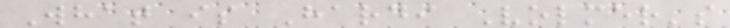What is Hardi Volmer's
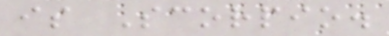is Scorpio.
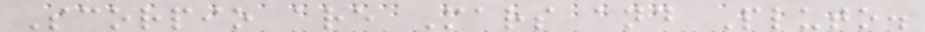Scorpio are Mars and Pluto.
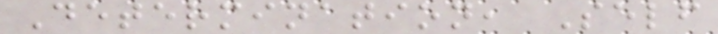Determination, Self
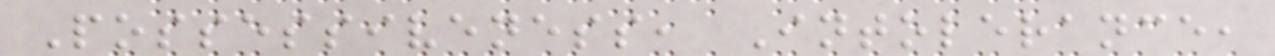Possessiveness, Intolerance,
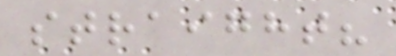straight?
